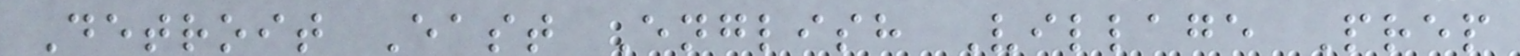Detroit East English Village Prep
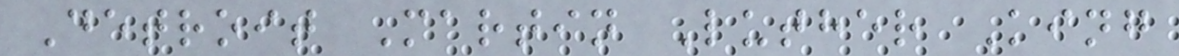Detroit Martin Luther King
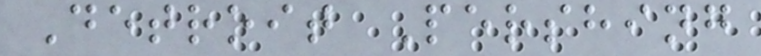Detroit Pershing
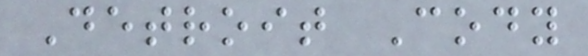Detroit Cody
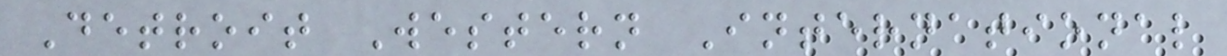Detroit Western International
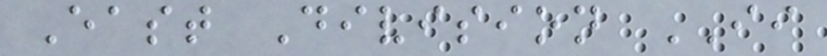East Division II
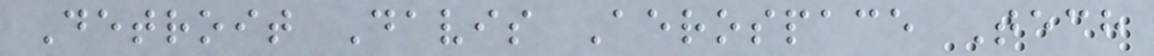Detroit Davis Aerospace Tech
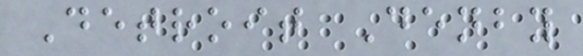Detroit Denby
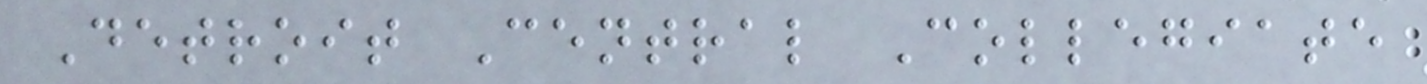Detroit Central Collegiate
